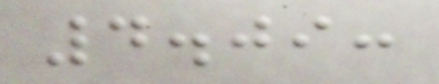4.09:
